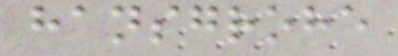hansgrohe
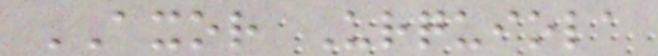AXOR Urquiola
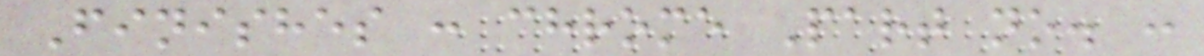Finishes : chrome Part no. :
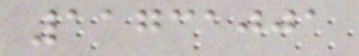11731001
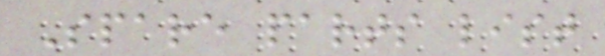Spare parts list
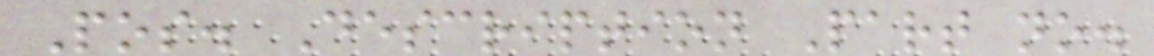Pos. Description Part no.
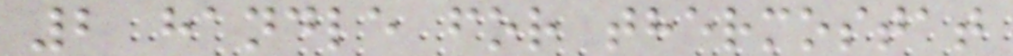2 handle for thermostat
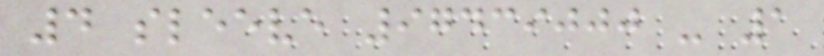4 sleeve 97439000 - 1
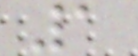1
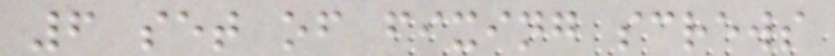6 set of fixing screws
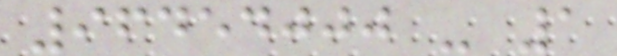96454000 - 1
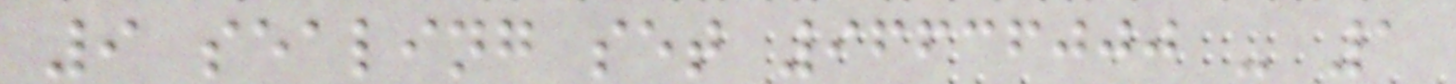9 sealing set 96636000 - 1
